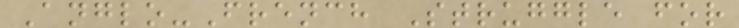Anglo-French Struggle for
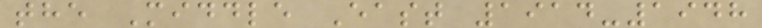the Middle East 1914-1948
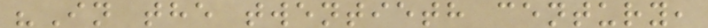"In the twentieth century,
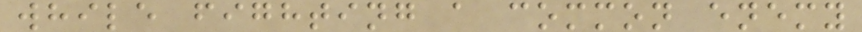while fighting a common enemy
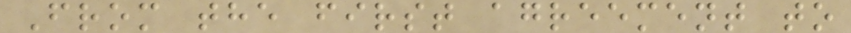From the first agreement to
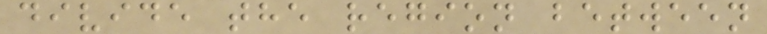divide the region between
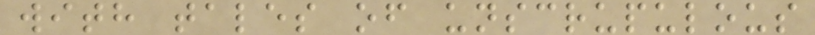with tales of unscrupulous
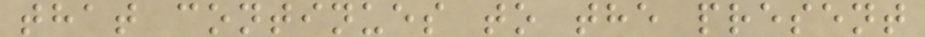that continues to the present
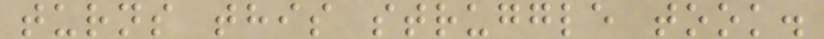turns this struggle took.
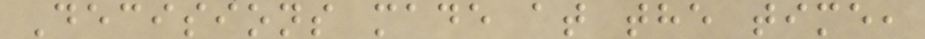Decisions made at the time,
